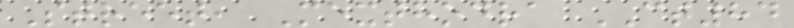Street, Mexthodra CT84
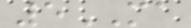5MA
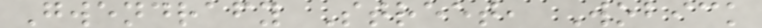Gwendrafy Street, Wobick
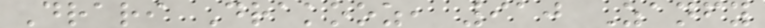Drari Drakooz, 910 Zanfy
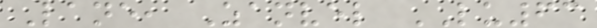Lane, Zanvel LU63
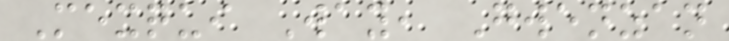Mexqui Way, Gwenzan
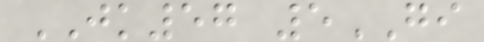JK57 5GI
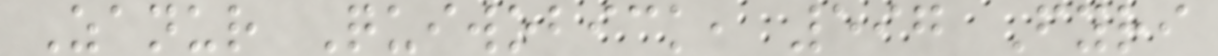Zanur Quiwobick, 597 Fyri
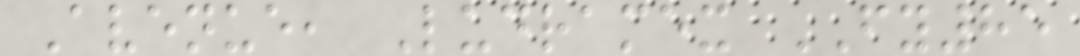Avenue, Ludramex FY85
